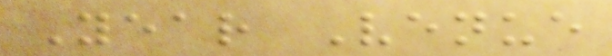Year Venue
